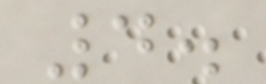4.
